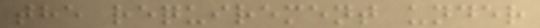the requirement under
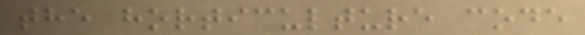the horticulture code
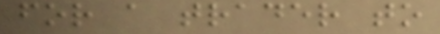for a trader to
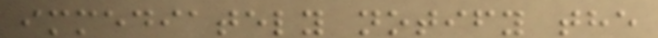immediately notify the
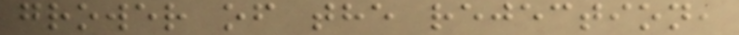grower of the rejection,
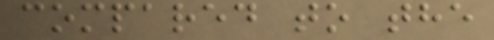compared to the
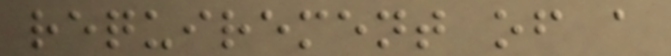requirement of a
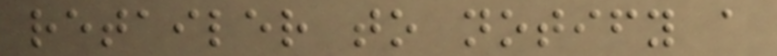retailer to notify a
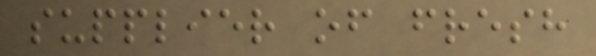supplier of fresh
